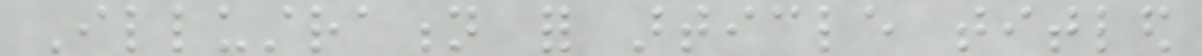Illustration for article titled
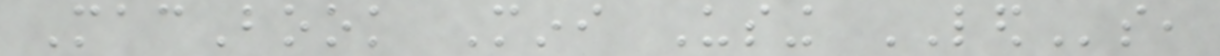MacBook Mini Using LEDs,
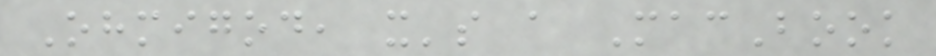Ohmigod, it's a MacBook
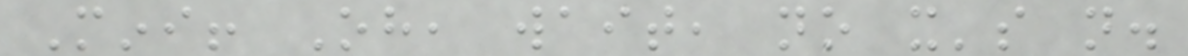Mini! Oh, wait, no it's not.
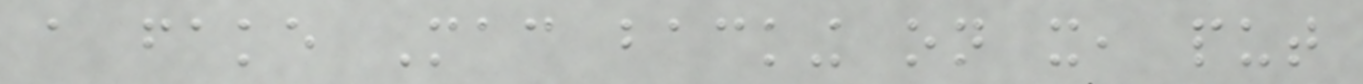a fake Mac backing on it, put
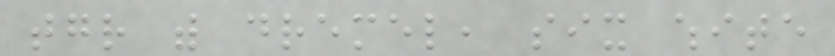together with dremel, six white
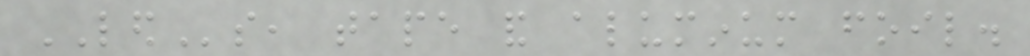LEDs, tape and aluminum foil.
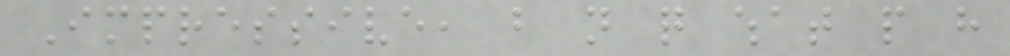Impressive, but not quite what people have
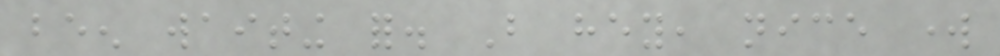been waiting for. But hey, nice work
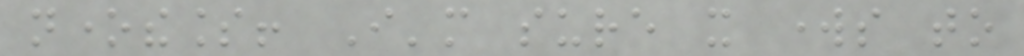nonetheless! I'm sure it works to
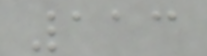113
